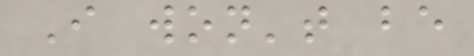I won't be
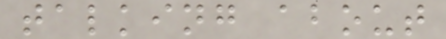talking about
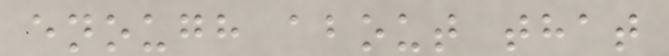enough about that
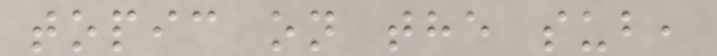topic on the sub,
